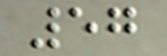57
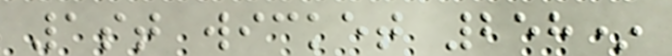1st wicket 258*
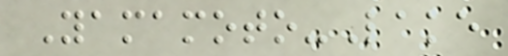Yamamoto-Lake
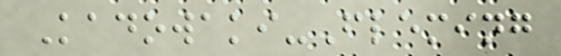Kadowaki-Fleming
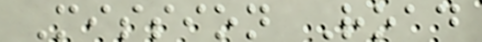Mission Road
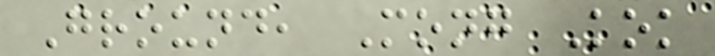Ground, Mong Kok
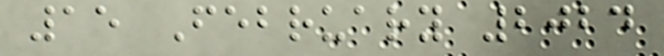15 February 2024
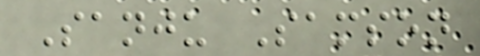Sanju Samson
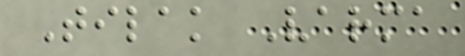Tilak Varma
